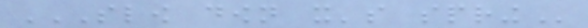SLOW DOWN IT'S SPRING
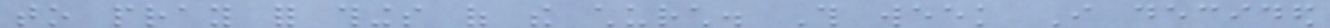to pray for things of the church. This week I decided
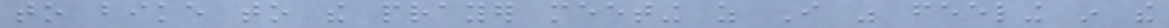to bike to the prayer meeting as I was feeling in the
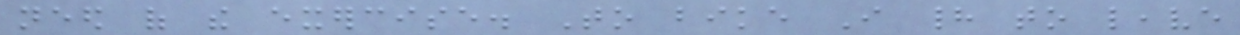need of the exercise. To bike I had to leave
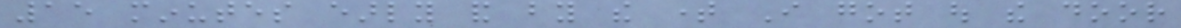15 minutes early and by the time I got out the door
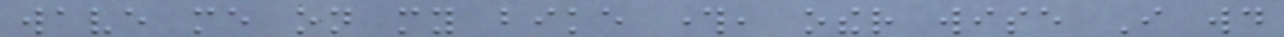wave me on my bike through, other wise I would
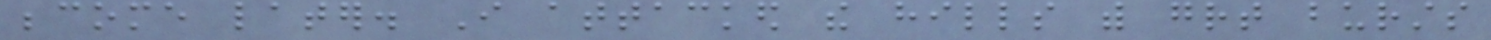become later. I attacked the hills with great bursts
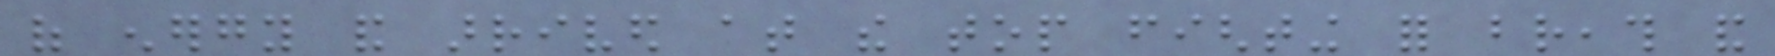of energy and arrived at the top fighting for breath and
